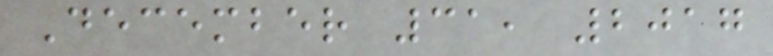December 31, 2017
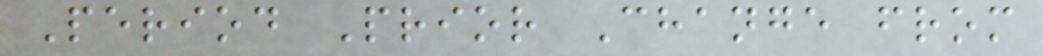Period Prior Change from
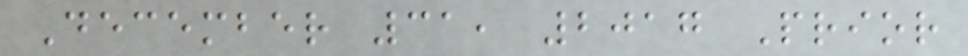December 31, 2017 Prior
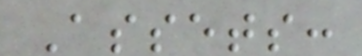Assets:
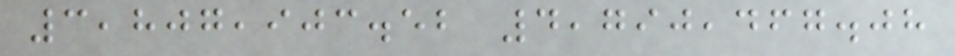3,807,903.52 4,790,467.08
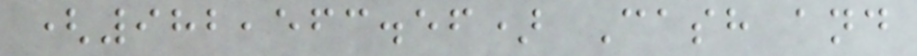(982,563.56) Cash and
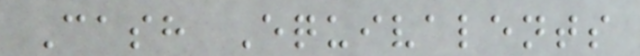Cash Equivalents
